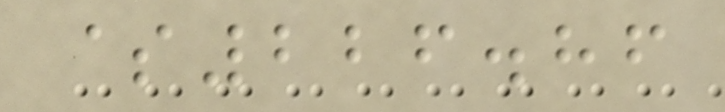$226.86
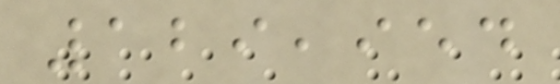129,954
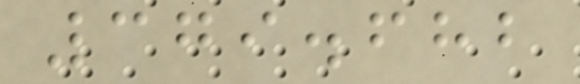379.682
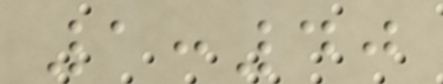1:40
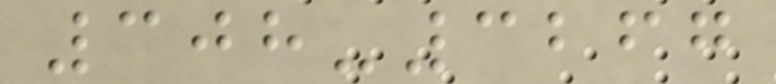308-3267
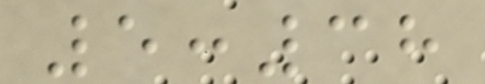5:38
